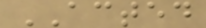ACTED
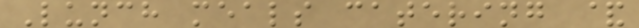Lunch meals catering &
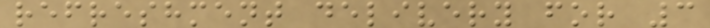refreshment delivery for 3
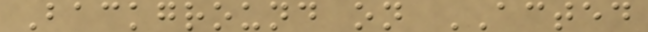Background on ACTED
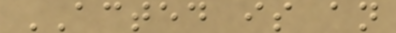ACTED is an
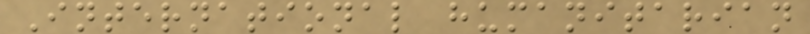International humanitarian
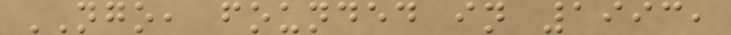NGO, founded in 1993,
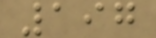197
